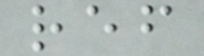ref
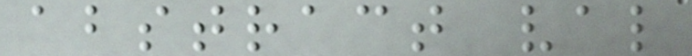abstract val
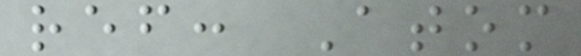ref: Atom
